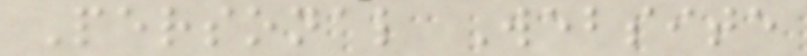Personal Website
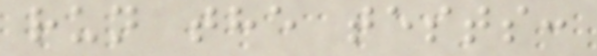run the tests:
